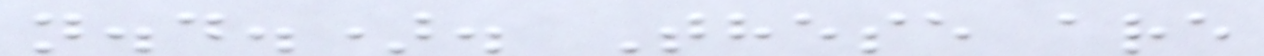n.d.). These are
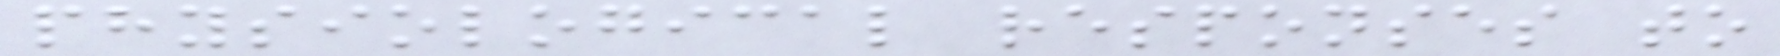physiological responses to
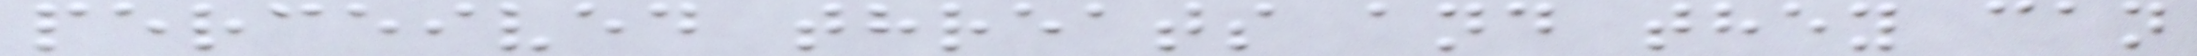perceived threats and they can
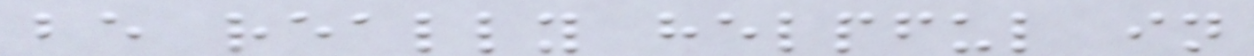be really helpful in
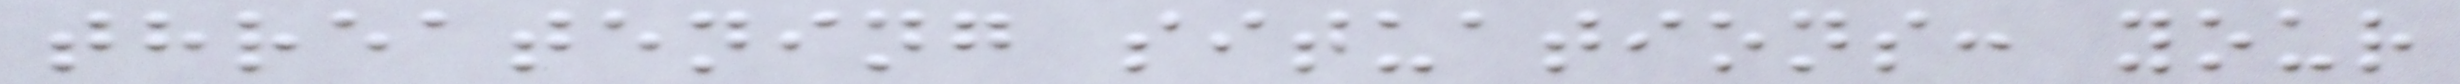threatening situations: your
